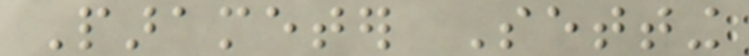Parameter Setting
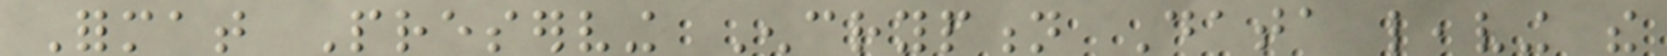Format Preserving Encryption Data leaving the
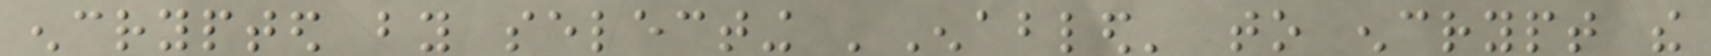encrypted by selecting 'Enabled' to encrypt the
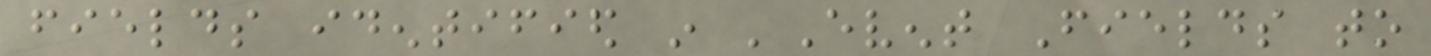fields identified in 'Event Fields to
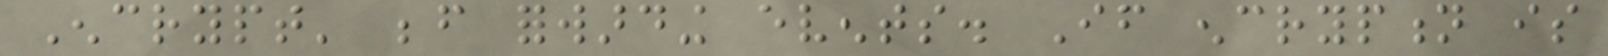Encrypt' before forwarding events. If encryption is
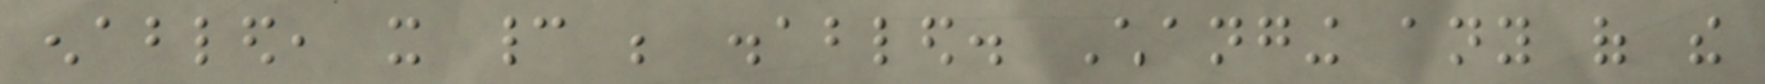enabled, it cannot be disabled. Changing any of the
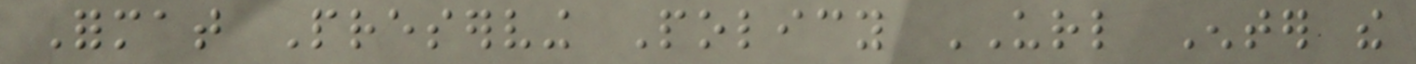Format Preserving Policy URL Enter the
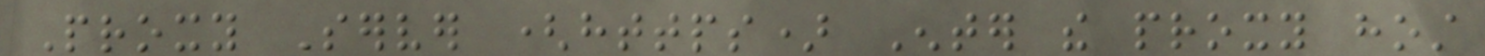Proxy Server (https) Enter the proxy host
